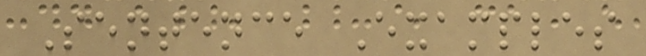Sentence Examples
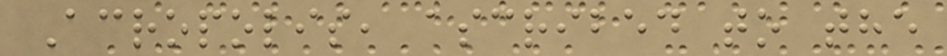Acropolis, ascribed to the
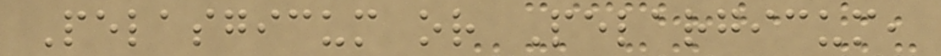Pelasgicum or Pelargicum,
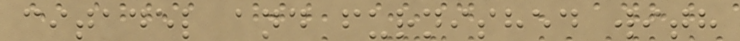citadel and furnished with
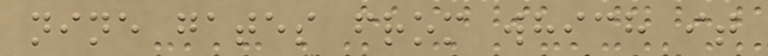nine gates from which it
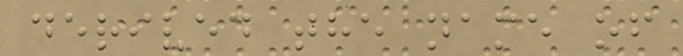derived the name of
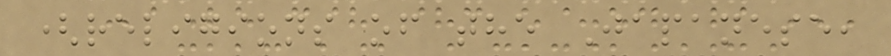(religions of the Japanese,
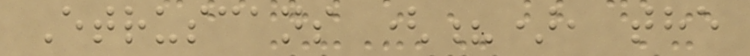Etruscans (?), the
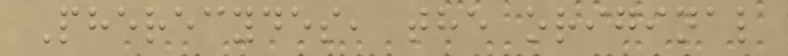Pherecydes, the original
